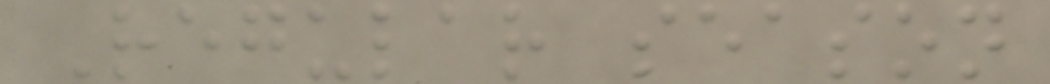Regular season
